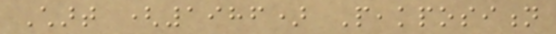Chart (1986) Peakposition
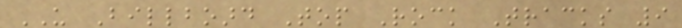US Billboard Top Rock Tracks 9
